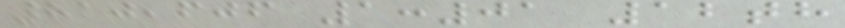810,606 1:01 12th
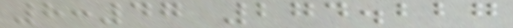8:47 274.227
